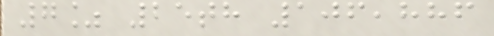7% 25th 106,886
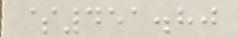$451.80
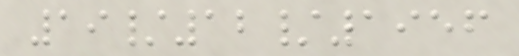19/12/1956
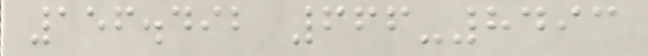156.492 666-8493
